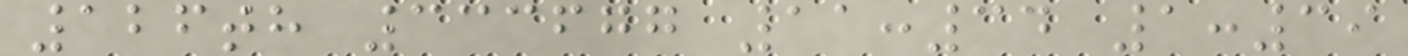126th 333677 11:34 1:39
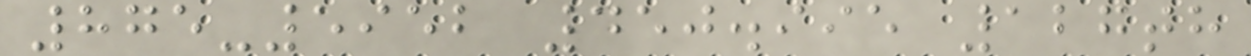875-5952 450.995 127th
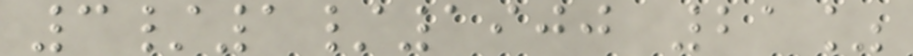3/1/1900 21%
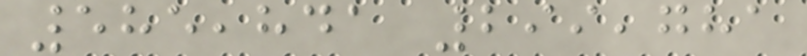585,841 299,781
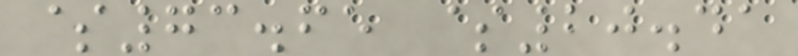$73.65 $20.41
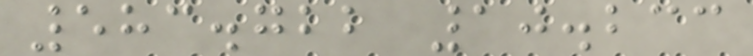583.722 10.233
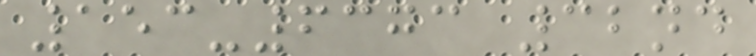153-6373 32nd
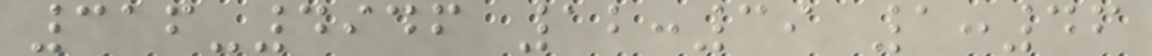316-4946 12:39 1:46
